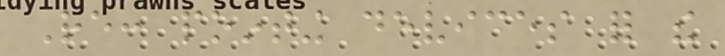Re: pointing devices for the
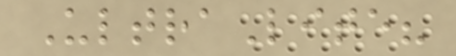UltraLite?
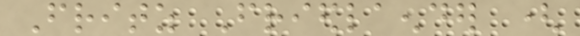Fritz Friedlaender (
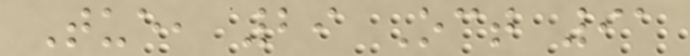Tue, 29 Oct 91
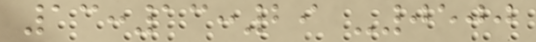13:13:29 -0500
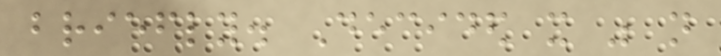briefly. Decided it was not
